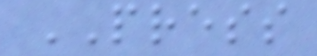PRESS
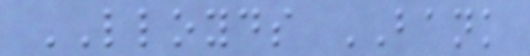LLOYDS BANK
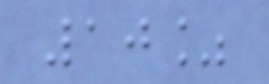10%
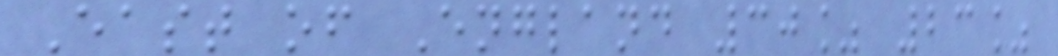East of England 30% 23%
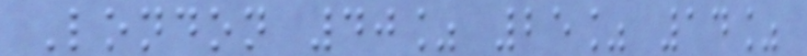London 40% 25% 14%
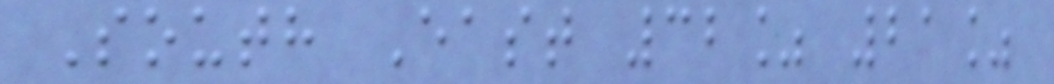South East 32% 21%
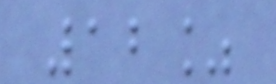12%
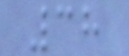38
